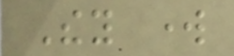They work
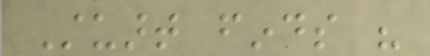Stuart finds his
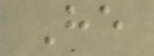He
